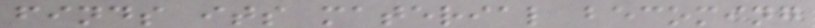finds its material becoming
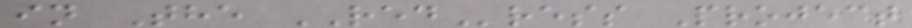in The REDress Project
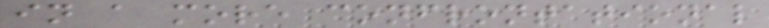in a more confrontational
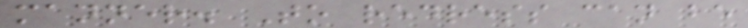manner. To redress can be
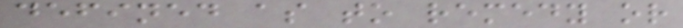defined as to remedy or
